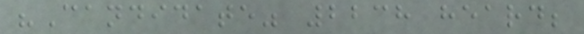"Candidate" 2238 heard;
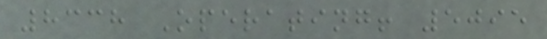8338 Operating! 5095
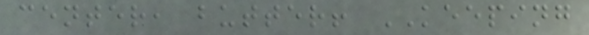center, butter! KEEPING
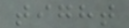tight
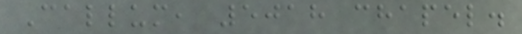Callum, 5018 chapel.
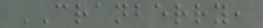CRANBERRY,
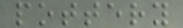pottery
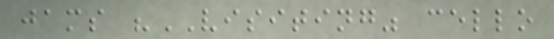jams "VISITING" cello
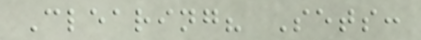Clearing? Sets:
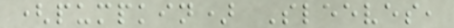(pumpkin) Sleeves,
